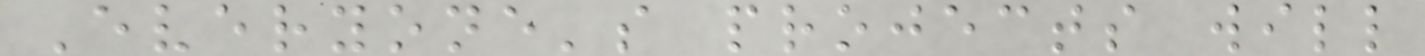Everyone's projects will
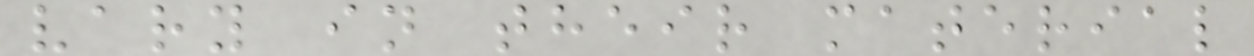vary in their material
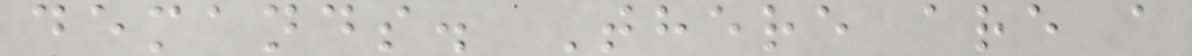demands. There are a
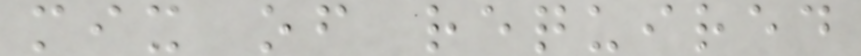mix of required
